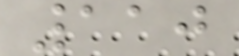110
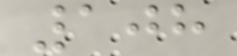108
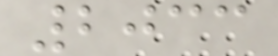2033
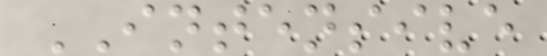INTENSIVE
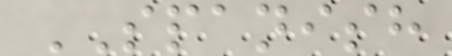SPANISH
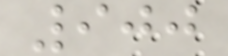900
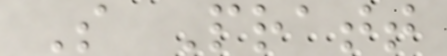S Pratt
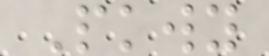Pkwy
